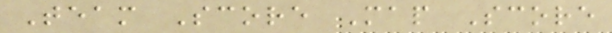Team Score Map Score
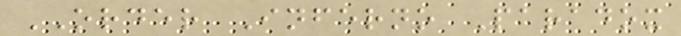ORDER Inferno Paradox
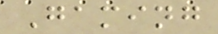Gaming
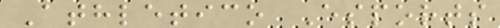Athletico Esports
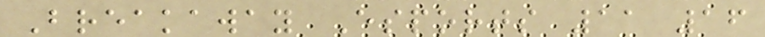Breakaway Esports 11 16
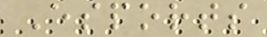Esports
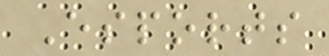Esports
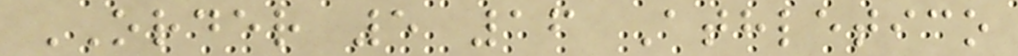ORDER 5 16 Athletico
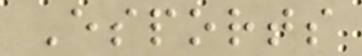Esports
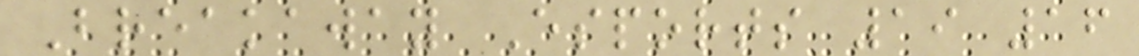Breakaway Esports 19 16
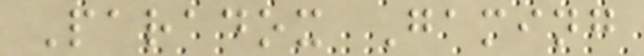Paradox Gaming
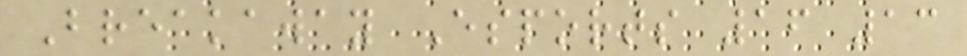Breakaway Esports 16 13
